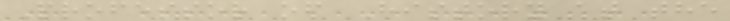Professor of History at the
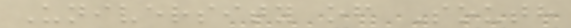University of South
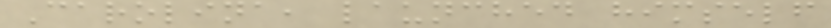Carolina, launched himself
